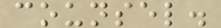counsel.
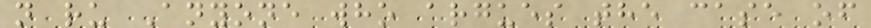n ru Anyone who argues the case of
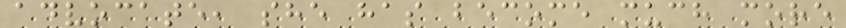advocate, she has become much more
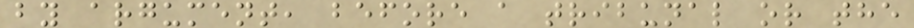by argument, before a tribunal or the
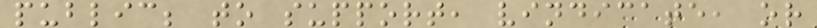public; to support, vindicate, or
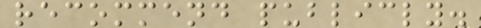recommend publicly.
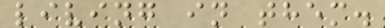living in them.
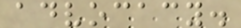advocacy.
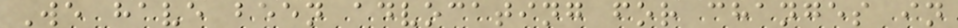We have been advocating for changes in
